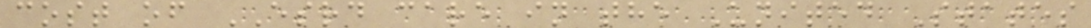cost of ESRD care in the United States
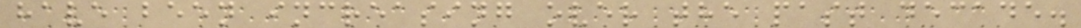have been increasing over the past decade.
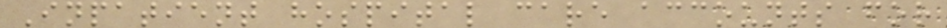Inpatient hospital care accounts for
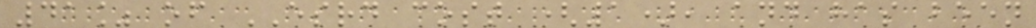41% of ESRD cost (1), and has been
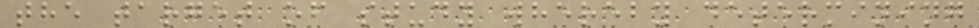the target of study whereby determining
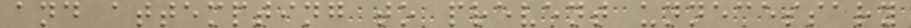and attempting to prevent unnecessary
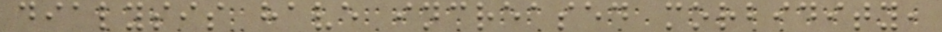dialysis have increased morbidity,
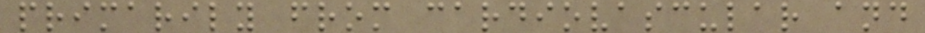primarily from cardiovascular and
